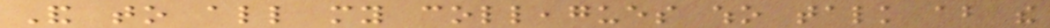And to all my colleagues who talk about the
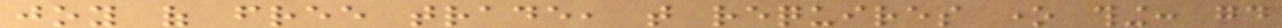joy of free trade, that requires one thing: good
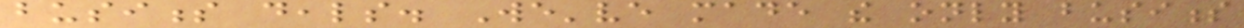business deals. We've made the only business
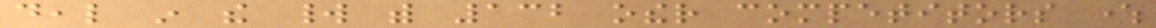deal in the world with 132 other competitors where
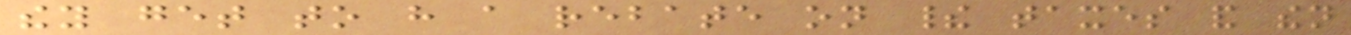they get to have a rebate on their taxes and then
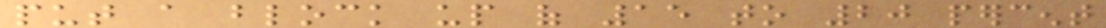put a block up of 15 to 20 percent
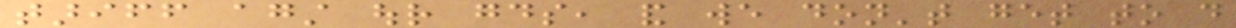tariff against our goods, and we don't get to do
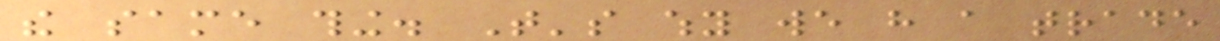the same thing. That's why we have a trade
